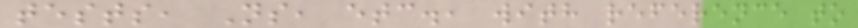tests, Ns, etc., with reference to
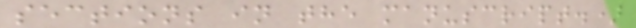sections in the manuscript.)
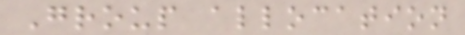Group allocation
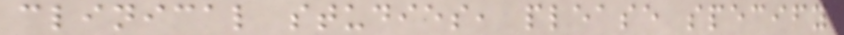clinical studies, please specify
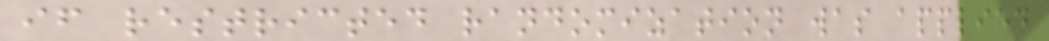if restricted randomization was applied
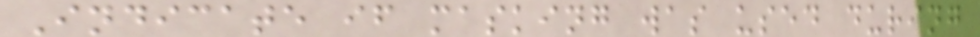Indicate if masking was used during
